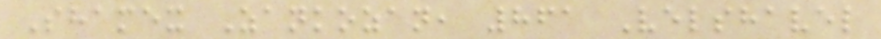Shamex Zankozan, 861 Velshavel
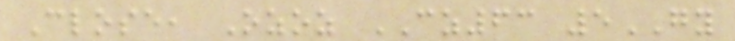Close, Ozoz CZ63 5GY
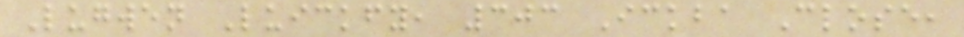Lugwen Luickfy, 303 Ickba Close,
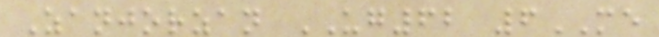Zanjorzan UG62 6ME
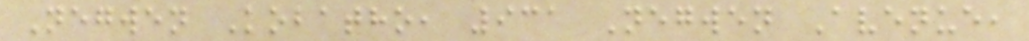Negwen Kobatho, 931 Negwen Avenue,
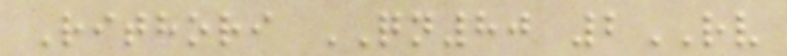Rithori QN80 2RV
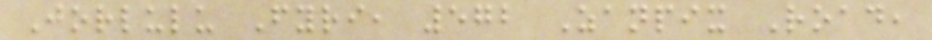Jorlulu Fyri, 572 Zanpix Road,
